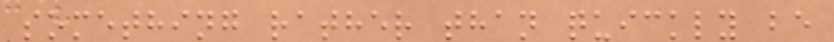something rather than quickly be
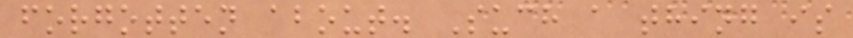forgotten about. Such a thing is
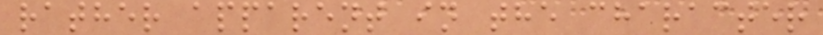rather apparent in the character
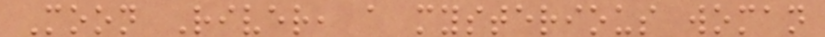Moon River, a mysterious woman
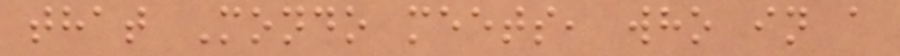that Mondo meets, who in a
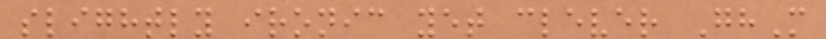slightly ironic yet clever GhM
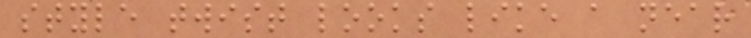style twist looks like a near
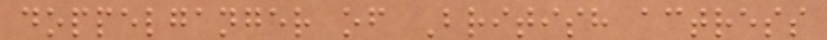doppelganger of British actress
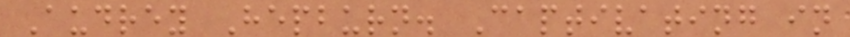Audrey Hepburn. Captivating in
